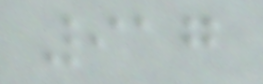917
